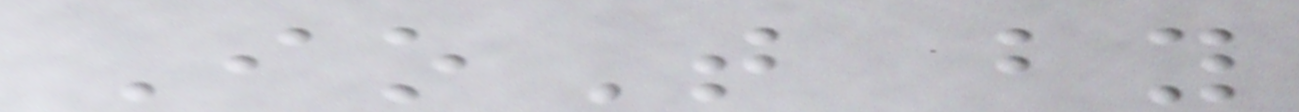IoT by
